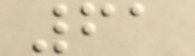61
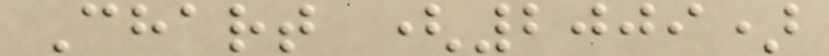Chart (2009)
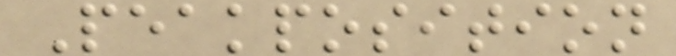Peakposition
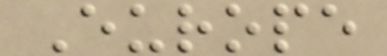Europe
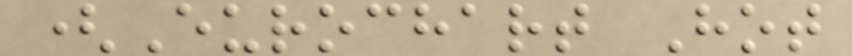(Eurochart Hot
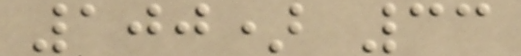100) 33
